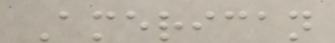American
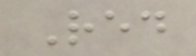Red
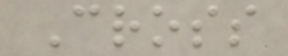Cross
